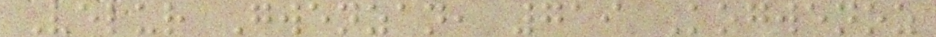Velur Gwenzan, 719 Kogwenoz
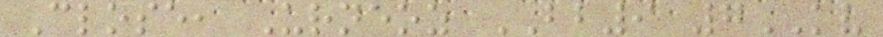Close, Urneoz BB9 7KV
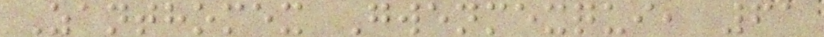Zanthomex Gwenmexqui, 61
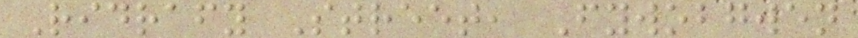Ridrafy Street, Fywobgwen
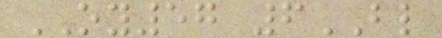OY57 6BL
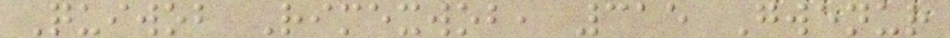Quiwob Rimexwob, 315 Gwenur
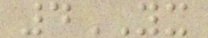4YX
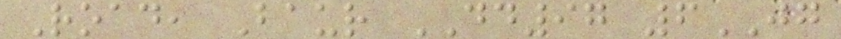Road, Baur DD97 6JG
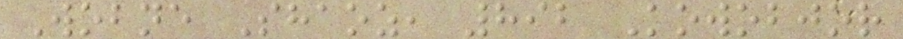Wobne Shaoz, 892 Kowobjor
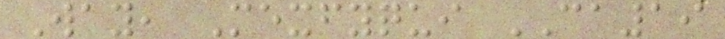Way, Mexfyqui CA19
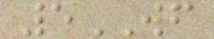5WF
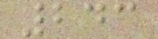243
